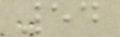54
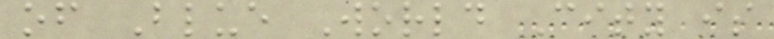of Blue World City is
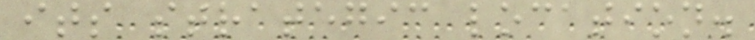its strategic location.
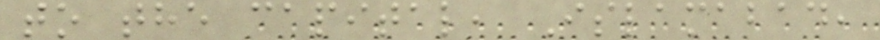to the capital, Islamabad,
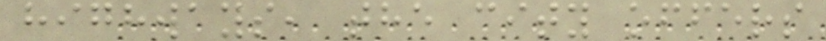highways, the city offers
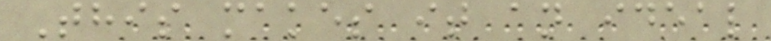This makes it an ideal
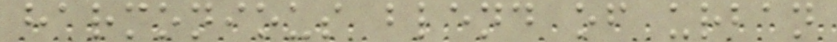harmonious blend of urban
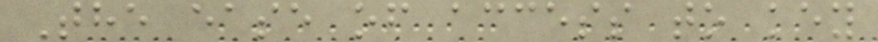The ease of access to key
